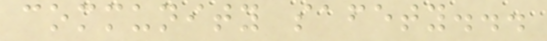community safety...
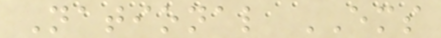National EMS
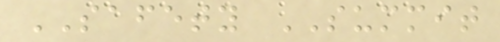SAFETY SUMMIT
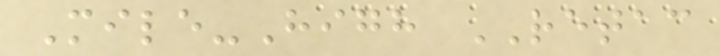Mile-High RETAC
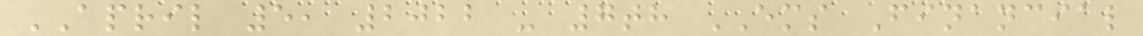APRIL 5, 2022 - 7th EMS Financial
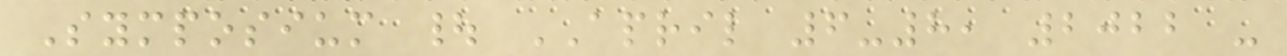Symposium | APRIL 6-8, 2022 -
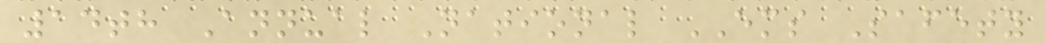14th Annual National EMS Safety
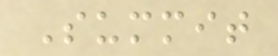Summit
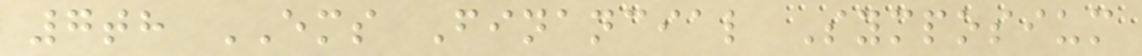7th EMS Financial Symposium
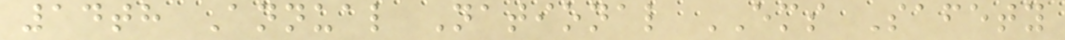14th Annual National EMS Safety
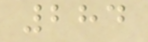284
